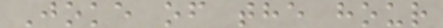Joke of the hour
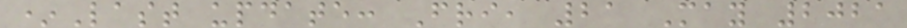*Last update: Fri, 21 May 2021
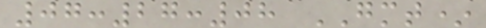07:27:08 GMT*
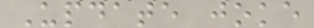Update joke
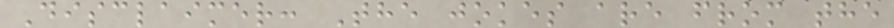Disclaimer: The jokes are from the
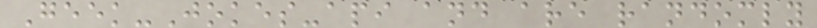Geek-Jokes-api and are randomly
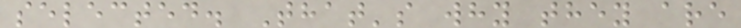selected. That's why they are
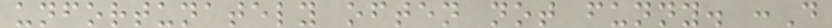unfortunately often not funny. :D
